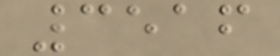3516
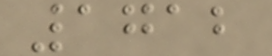1712
